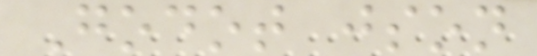Godot json
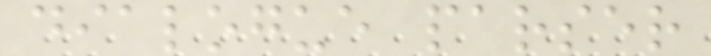dialogue parser
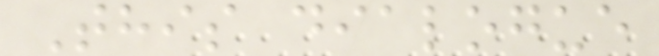This dialogue
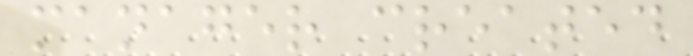manager created
